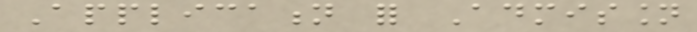Application for Admission
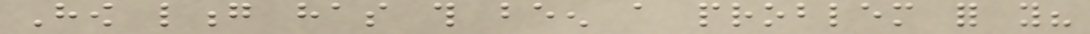How long has this been a problem for you?
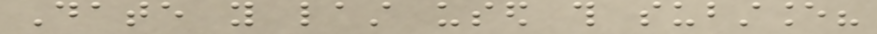Date you last used this substance?
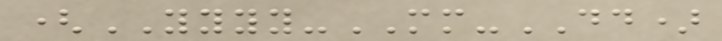(YYYY-MM-DD)
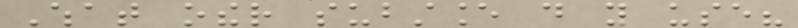What other substance do you use?
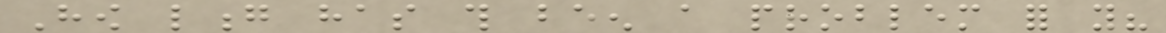How long has this been a problem for you?
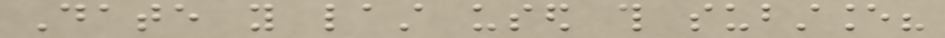Date you last used this substance?
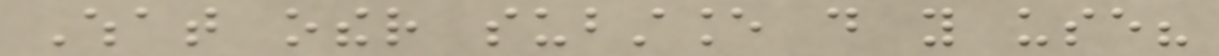What other substance do you use?
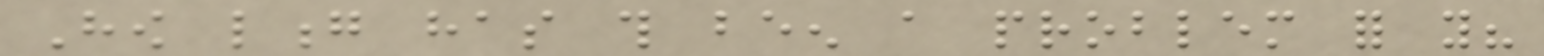How long has this been a problem for you?
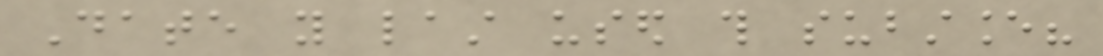Date you last used this substance?
